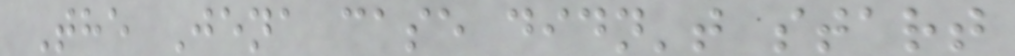The Jena case didn't start
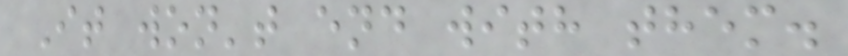It won't end with them.
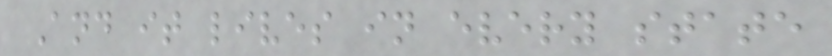And it lives in every state
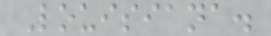Louisiana.
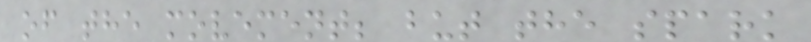of the movement; but the spark
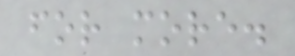for more.
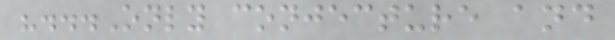"...Only conjecture and
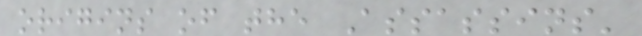origins of the Assassins'
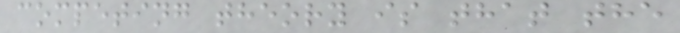competing theory is that the
